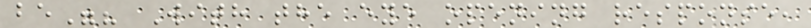be"? With the eye opening response,
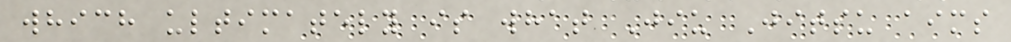which ultimately is what Jiu Jitsu aims
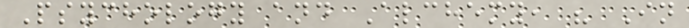Psychology and Alchemy, " In
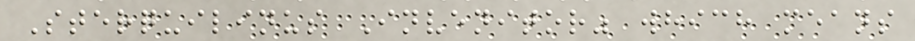Sterquilinus Invenitor" which means
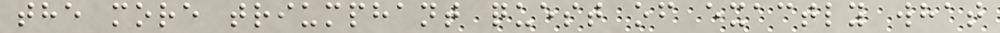the more triumphant quest of exactly what
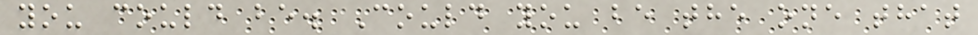you could be. Could you be the one that
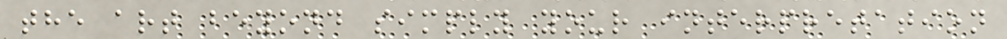the art beyond simply your interpretation
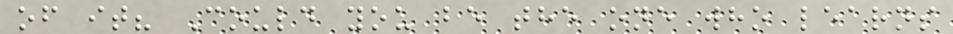of it? Could you be the one who learns
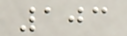103
